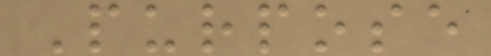Purpose
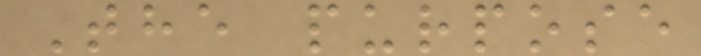The purpose
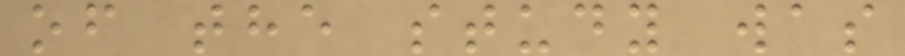of the study was
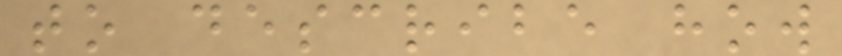to describe how
